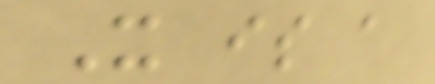It is a
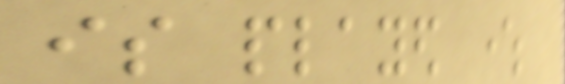is played where
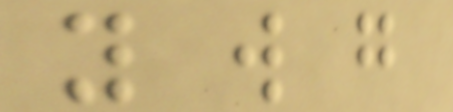you will go
